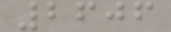2606
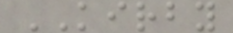KIRBY
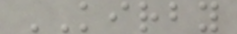KIRBY
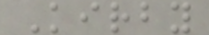Kirby
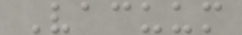Vacuum
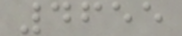4655
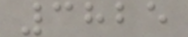3825
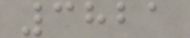3821
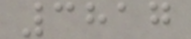3817
